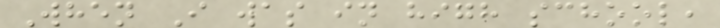When I was in high school,
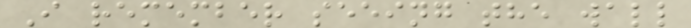I remember seeing the wall
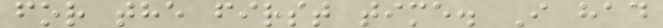for the first time. I had
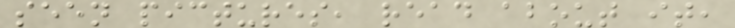seen pictures, read about it,
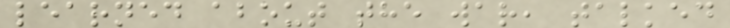learned about the war, talked
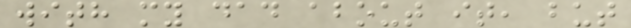with my dad about it, but
